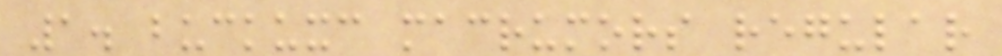1. buckuxc macrumors regular
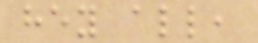hey all,
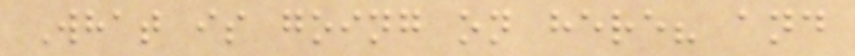What is going on here? and
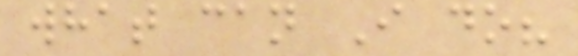what can I do?
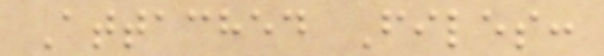Attached Files:
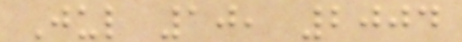Jul 10, 2004
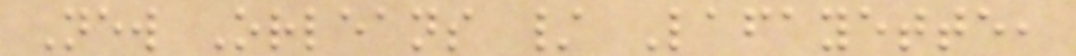New Orleans / Lafayette,
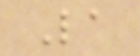La
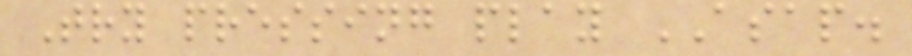Try pressing play ASAP.
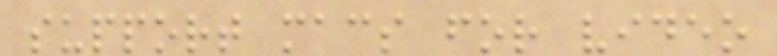support macs for video
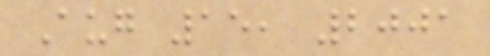Aug 15, 2001
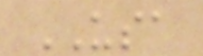USA
